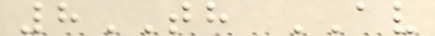8TH AV
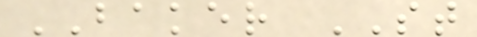BAKER ST
